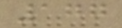177
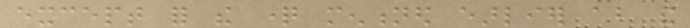except for the question mentioned earlier about the
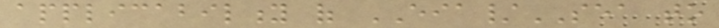applicability of EIA/SEA to
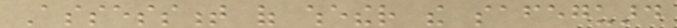Assessment of whether the safeguard
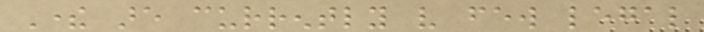There are currently very few legal
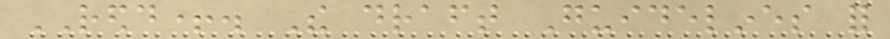REDD+. The draft Guidelines for
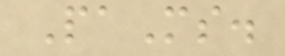PaMs.
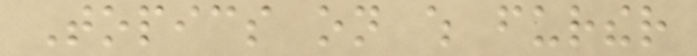Topics on which further
